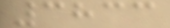3833
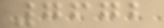7672
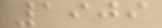1909
